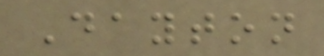Dayton
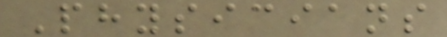Physicians
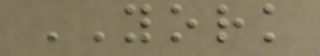YORK
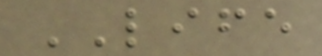LIFE
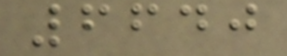6640
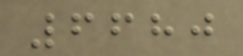6680
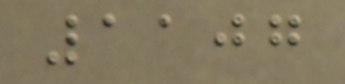1107
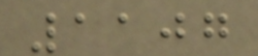1107
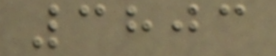3803
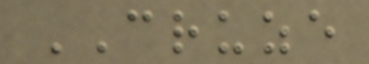CRUZE
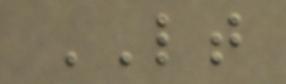LT
